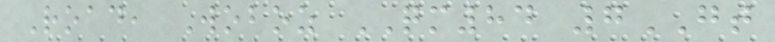Road, Woboz QM84 7GT
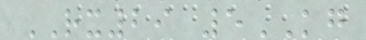RX29 5KG
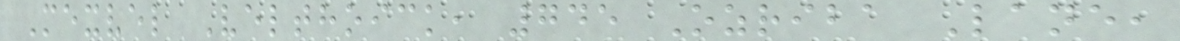Mexvel Velthoick, 745 Ozriba Lane,
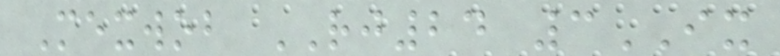Mexwob RJ24 3IX
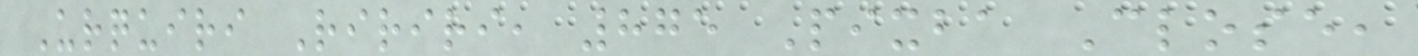Urquiri Ririri, 875 Pixba Close,
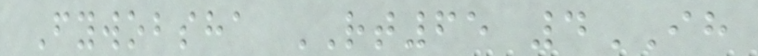Fywobsha RT65 4IH
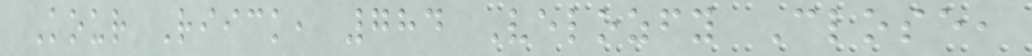Kour Riick, 784 Velozfy Close,
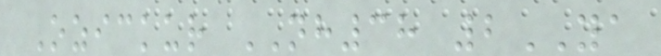Ozickur NH38 2YA
